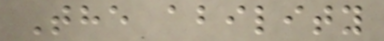The ability
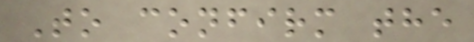To confirm the
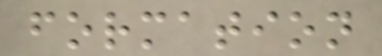formation
